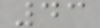43
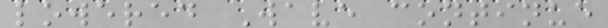lowered Wave continue
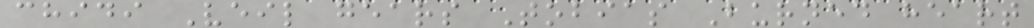chidi Veil gears Tobias Burned heart
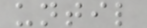until
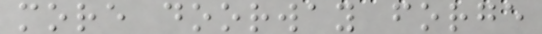more doorway forge
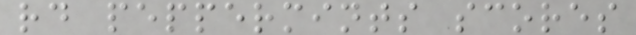rd peppermints scores
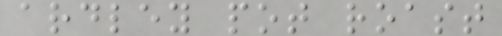ardley pot roast
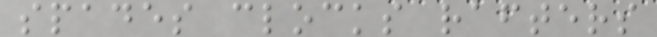spades clocks rafters
